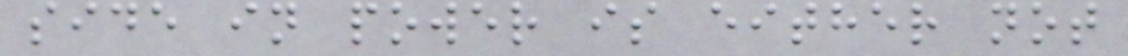side in power is either not
